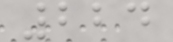224
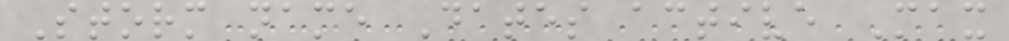Storm name Dates active Max
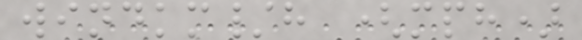windkm/h (mph)
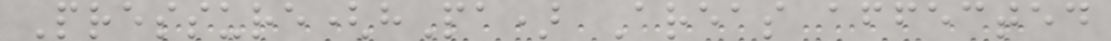Pressure(hPa) Areas affected
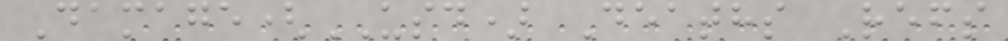Damage(USD) Deaths Refs
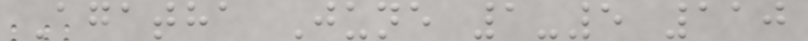Agatha June 1-5 110
